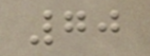70
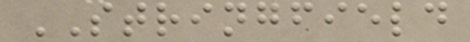STRINGFIELD
